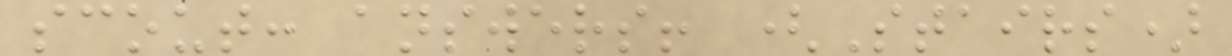scout: answers! (Stairs)
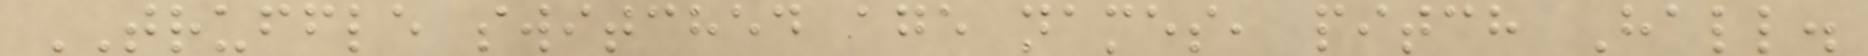TRUFFLE switched age names, pitch Hall.
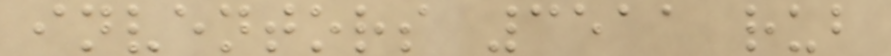inventors 3511 rub
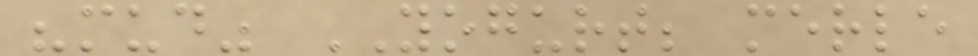"mud" YOGURT; merle
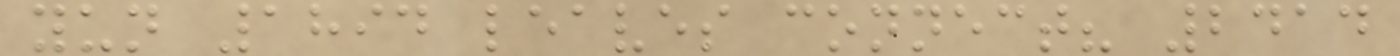yun 1894 leaves connect? 2414
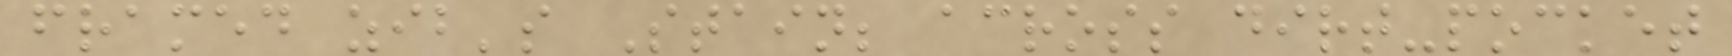framed zib's Stain; across dirt-pocket
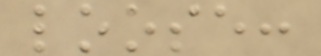loose:
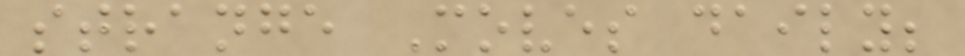strange Moves daily;
